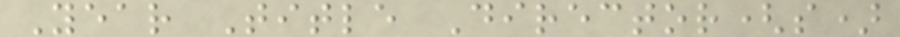Year Title Director(s)
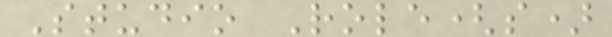Studio Role(s)
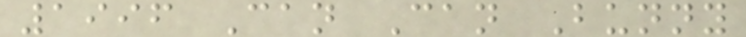1996 Can Can Bunny
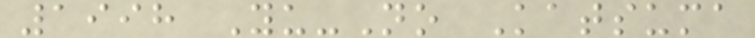1998 Yu-No Katsuma
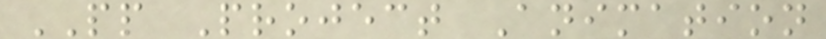PP Project Animation
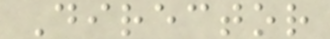Director
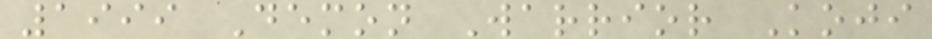1999 Demon Warrior Koji
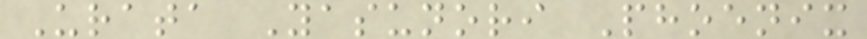Urata Yasunori Phoenix
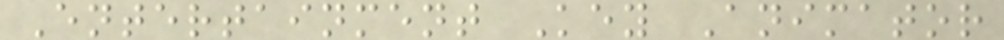Entertainment Key Animator
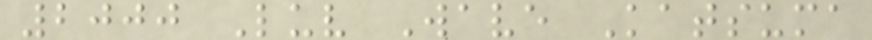2000 Luv Wave Katsuma
